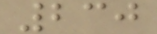230
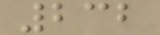232
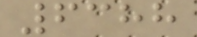6388
